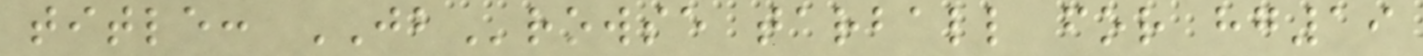title: JBrowse tarball for hg19
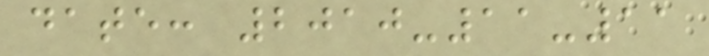date: 2010-11-11
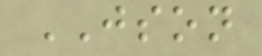JSON
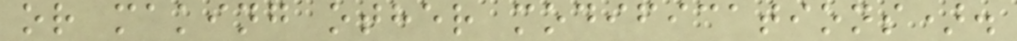or making other modifications).
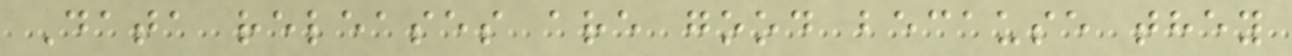Data releases are good because they
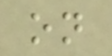on
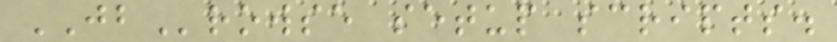JBrowse setup scripts.
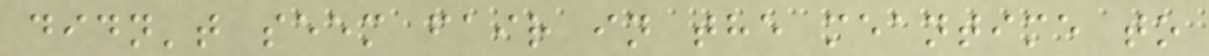didn't seem fair in the meantime to
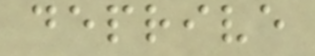deprive
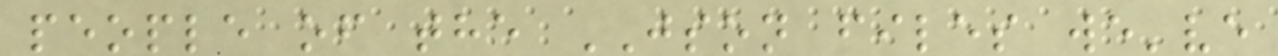people of the JSON files we've
